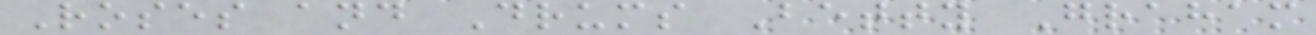Roses and Drums Betty Graham
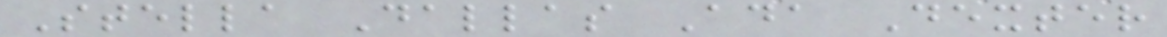Stella Dallas Ada Dexter
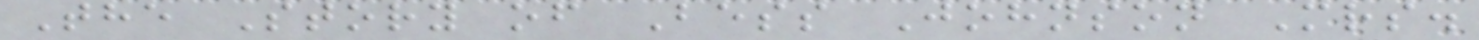The Story of Bess Johnson Mrs.
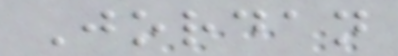Jordan
